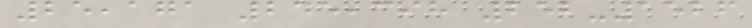25,171 245,398 252-1526
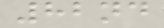82nd
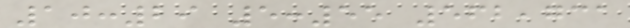10:29 5:55 562,731
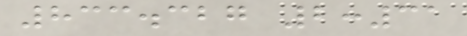833.327 2:31
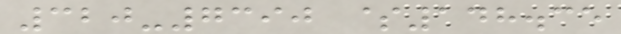320-7390 $148.35
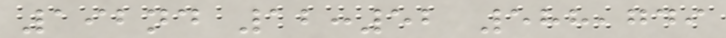192nd 12:52 588,749
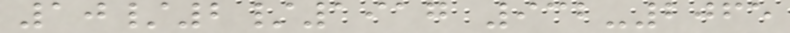10/2/1917 932-2065
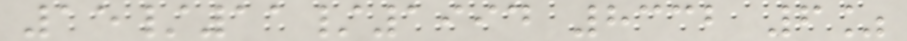15/11/1994 8332 6%
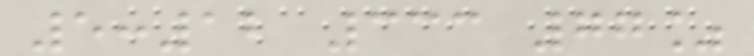5:12 333 77%
